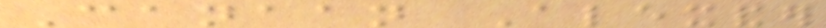Canaan Alexander
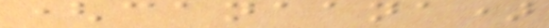(canaana)
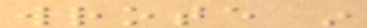wrote in
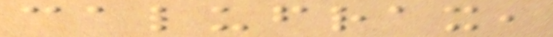calufrax,
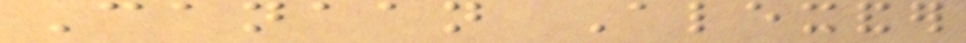Canaan Alexander
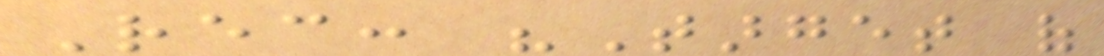Rec: "Target of
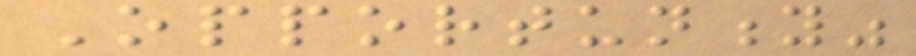Opportunity"
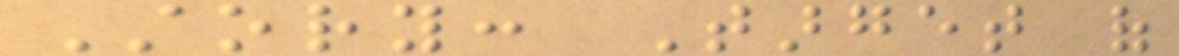Story: Target of
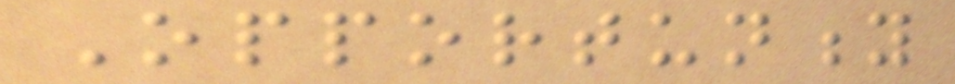Opportunity
